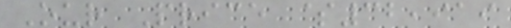Our Price $32,919
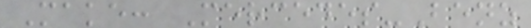Make: Mercedes-Benz
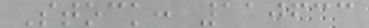Stock: 110633
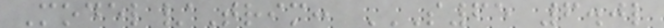Model/Trim: S65 6.0L
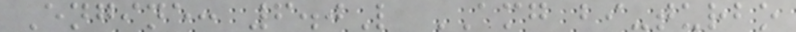Engine: 6.0L AMG bi-turbo
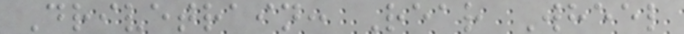Drivetrain: Rear Wheel
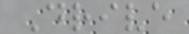Drive
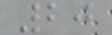20
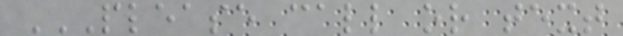PLEASE CALL OR TEXT
